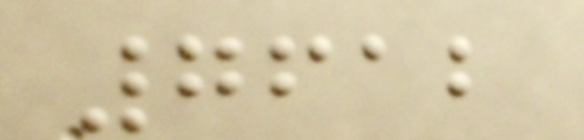7612
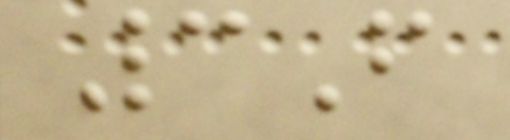3F
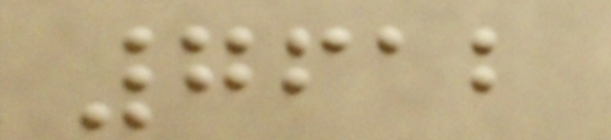7612
